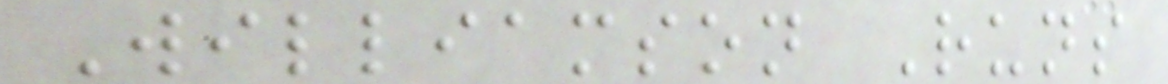Williamson Runs
